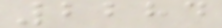2284
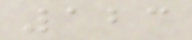123
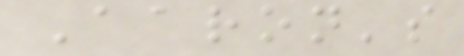Aaron's
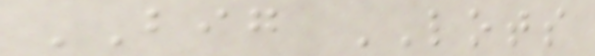BIG LOTS
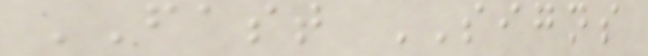FAST SIGNS
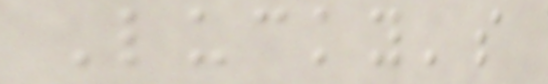Lucky's
